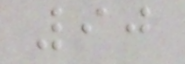90
